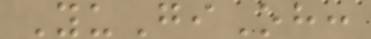YuGiOh:
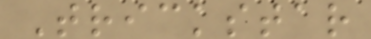Trickstar
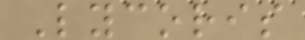Lycoris
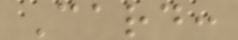Card:
